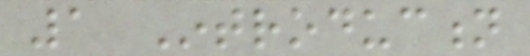1 Introduction
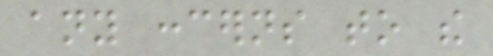any concerns to the
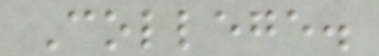College.
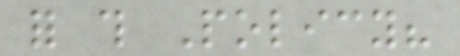for this Policy?
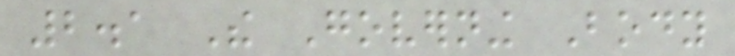2.1 The Governing Body
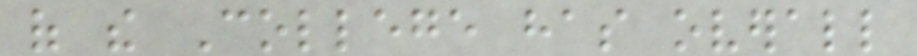of the College has overall
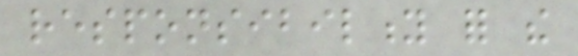responsibility for the
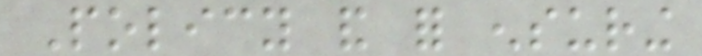Policy and for ensuring
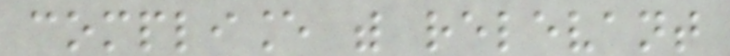compliance with relevant
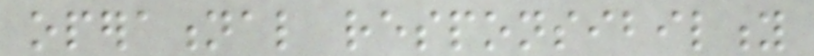operational responsibility
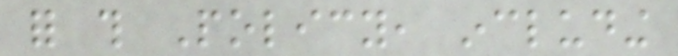for this Policy, including
